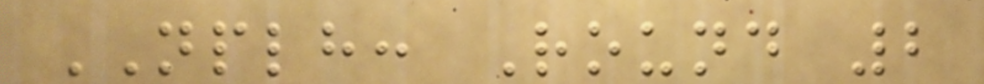NPLH: Round 2
